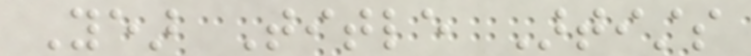Year Title Artists
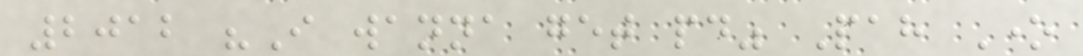2012 "I wanna get paid" Pah One
